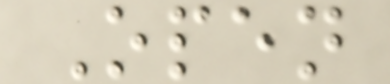Open
